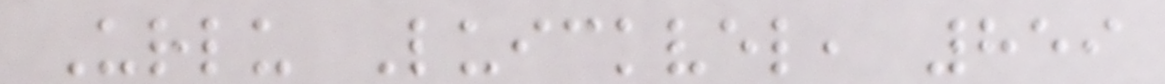Urlu Luickvel, 859
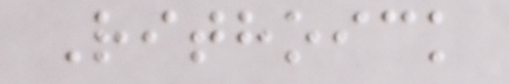Rithoick
